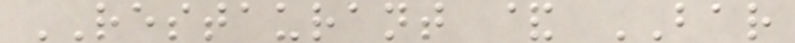RESTAURANT & BAR
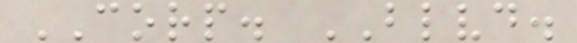CORP. BLVD.
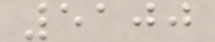5100
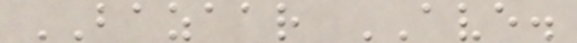BAZAAR AVE.
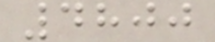4800
